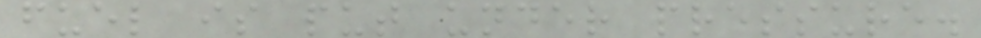fuel is put under pressure.
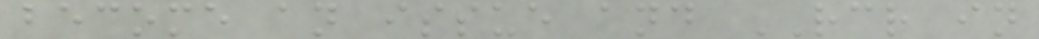become an issue and RCR in
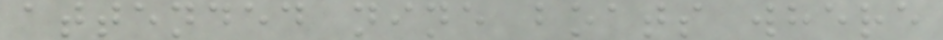attended nine boats where
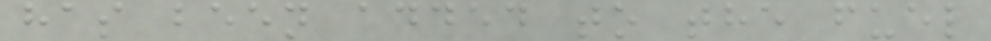has been added to the fuel
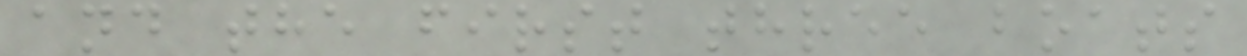and the first three boats
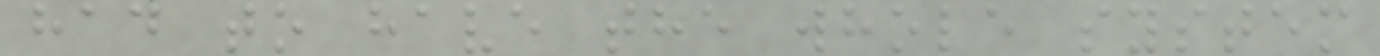had to have the whole system
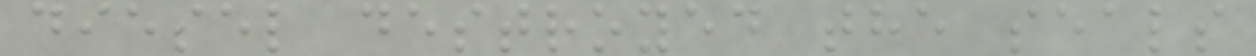diesel destroyed the seals
